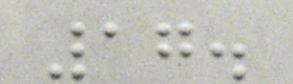17.
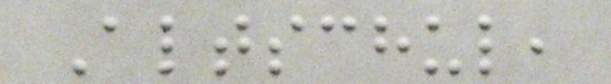Altschul,
